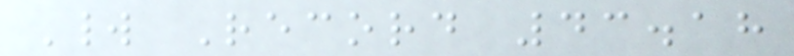World Record 43.18
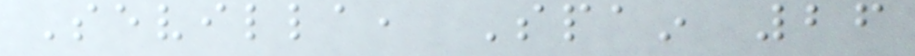Sevilla, Spain 26
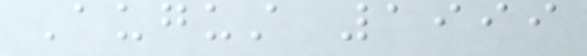August 1999
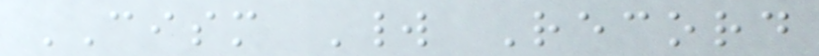CISM World Record
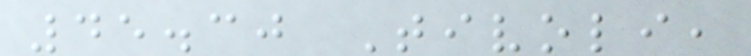45.30 Tivoli,
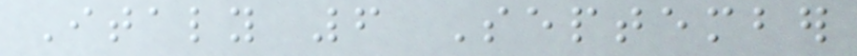Italy 6 September
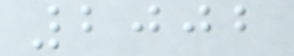2002
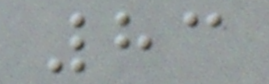83
